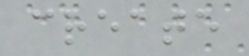create
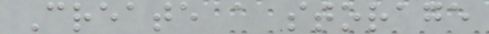Create a storage
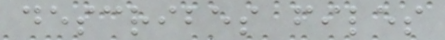describes files
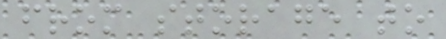from storage to
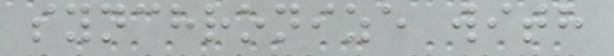synchronize with
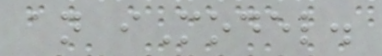an iModel.
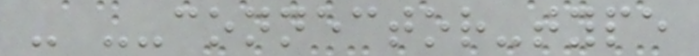- --connector-type
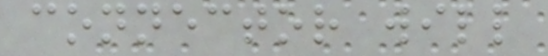connector will
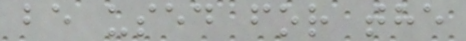be used for the
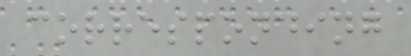corresponding
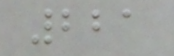221
